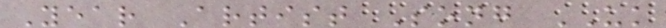Year Artist Song UK
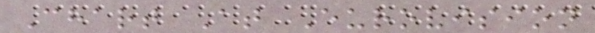Chart At Eurovision
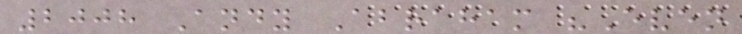2008 Andy Abraham "Even
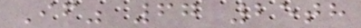If" 67 25th
